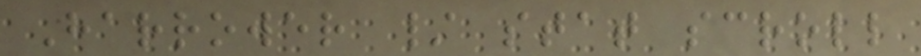Harrower / stat scroll
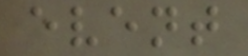event
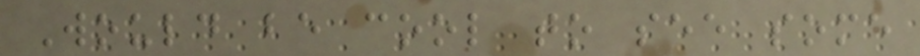Would be cool to see some
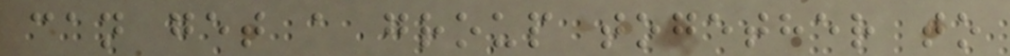can get a group together to
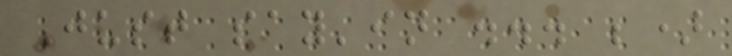Just say'in ... ;)
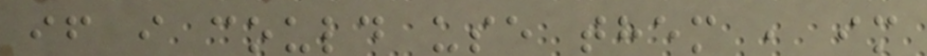if i could use them , im
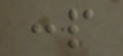:p
